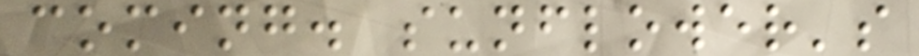coming. sunflower's
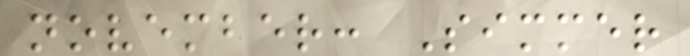november: Simmer
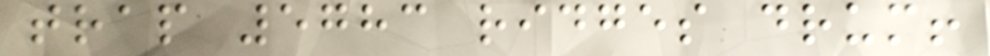trap 5783 ridges drum!
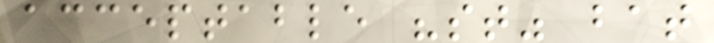acceptable "st" bat
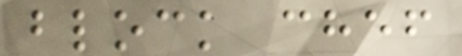block chef
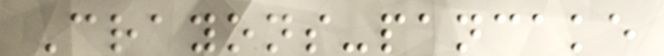Crayons-pancake
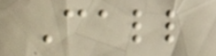Call
